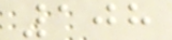108
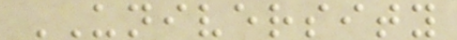UNIVERSITY
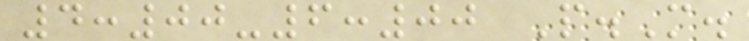4:00-6:00 P.M.
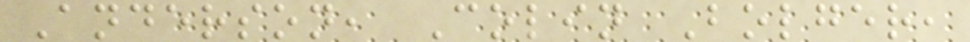Anderson, Colin Bolger,
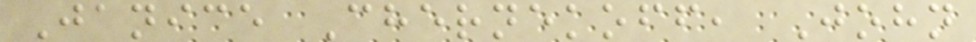Janice Chernekoff, John
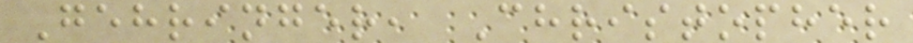Gehringer, Christopher
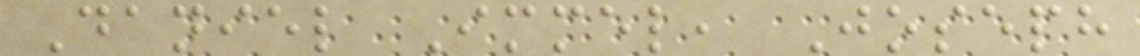Daniel Immel, Joseph
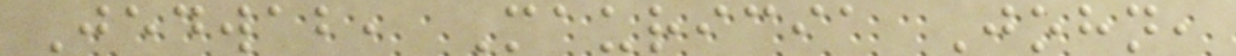Jedwab, Mauricia John,
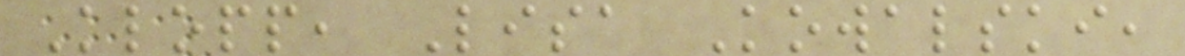Klopp, Lisa Kowalski,
